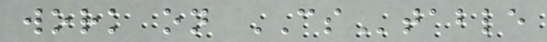work on CStable
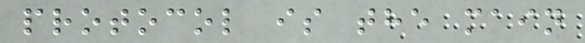protocol is the main
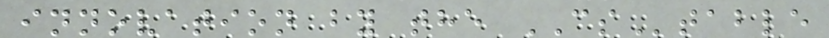innovation by the CStable
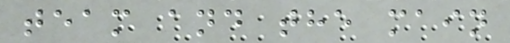team and the main
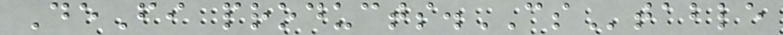DeFi products.CStable
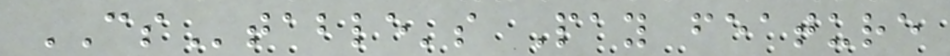CStable's Pay feature
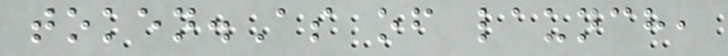token.As of launch,
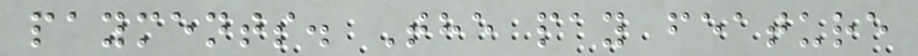payments. The pay feature
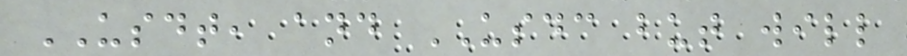USDT, and USDC but will
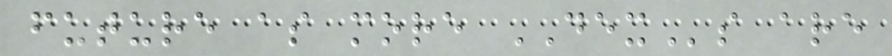future as more DEXs are
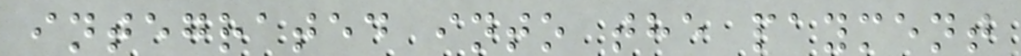integrated into the payment
